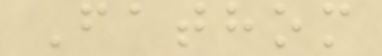Fathom
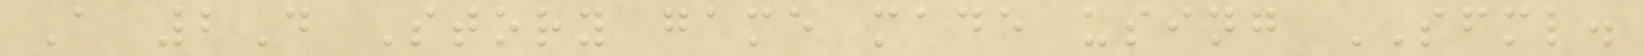A 2D Story game made using SFML.
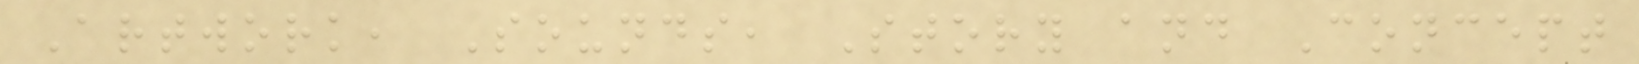Artwork, Sounds, Story and Concept
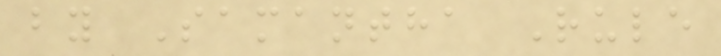by Samantha Rule
